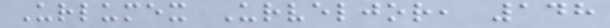Urlumex Urveljor, 148
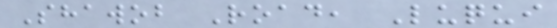Shawob Road, Luqui
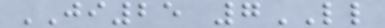JI25 7LL
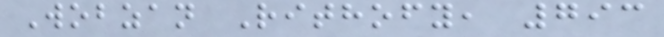Wobzan Rithofy, 793
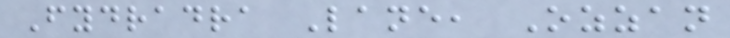Fydradra Lane, Ozzan
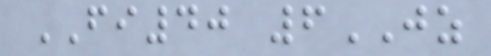FI40 6JZ
